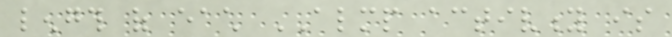length of each ALMP activity is
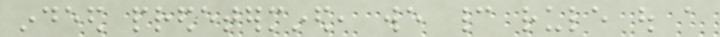indeed predetermined, we cannot rule out a
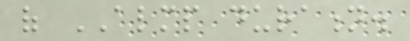of ALMP duration.
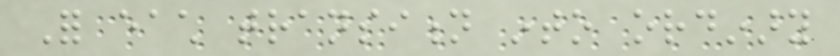For each transition into ordinary
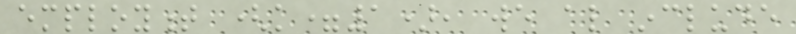employment (k=1), we also include
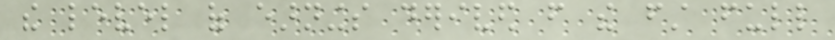the level of earnings derived from the first full
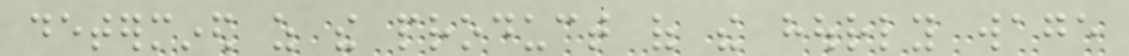determined as the product of the hourly wage
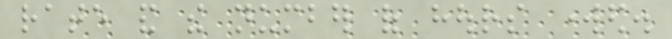rate and the number of hours worked.
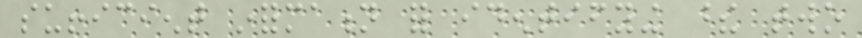sufficient information for identifying these two
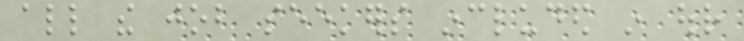all the job seekers included in our
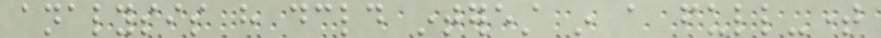analysis have declared interest in a full-time
